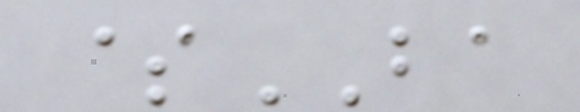$BA
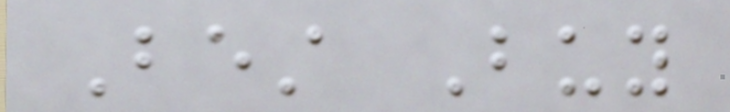Best Buy
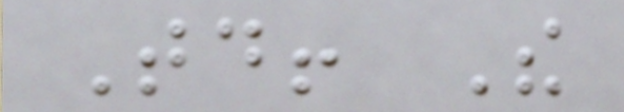Today! The
